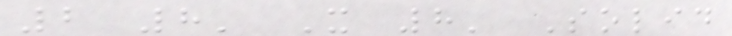2 8' X 8' Solid
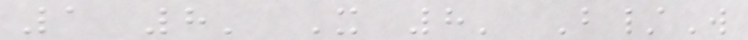1 8' X 8' B/W
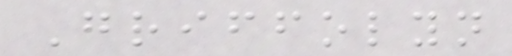Griffolyn
